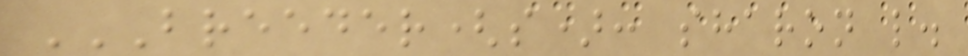BREEDER(S): SHARON L.
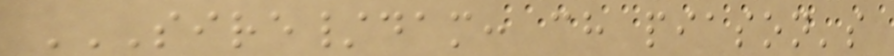SIRE/DAM: CH PIASON'S
